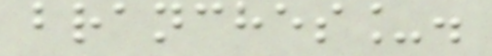branches_.
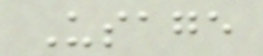Usage
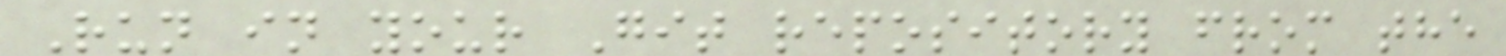Run in your Git repository from the
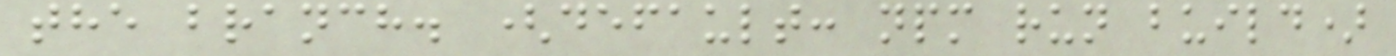the branch. (default: npm run build)
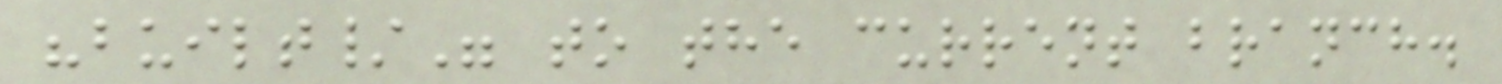"built/" to the current branch.
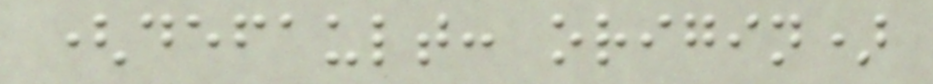(default: origin)
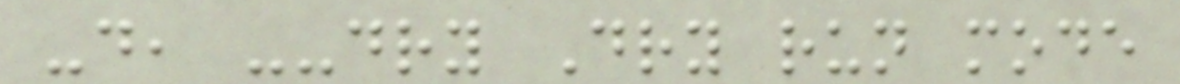-d, --dry Dry run mode
